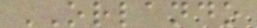ORLANDO
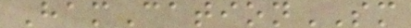HamCationSM
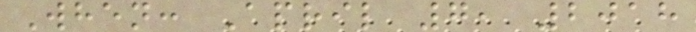When: April 7, 2018
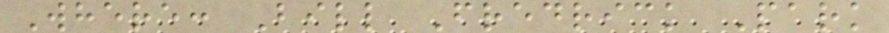Where: Bill Fredrick Park
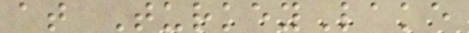at TurkeyLake
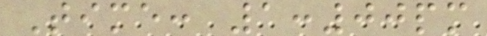Time: 1:00pm
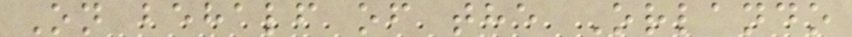On behalf of the Orlando
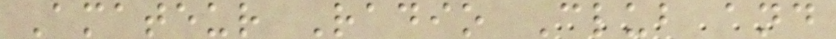Amateur Radio Club and
